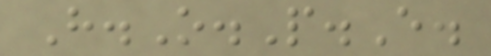H.O.P.E.
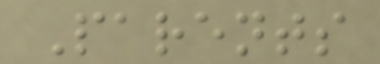Parents
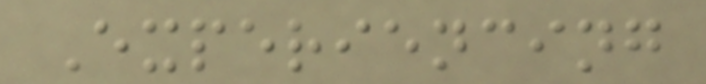Experiencing
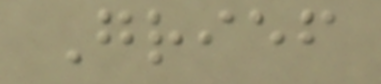Grief
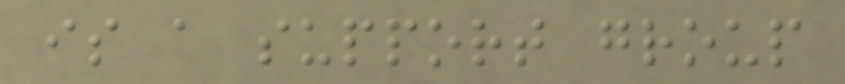is a support group
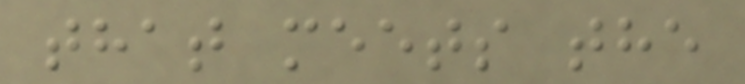that meets the
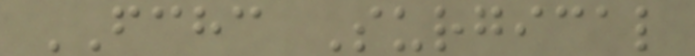FCHC Surgical
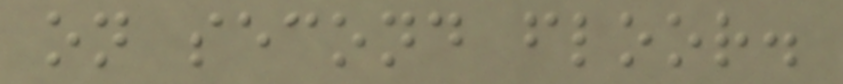on second floor.
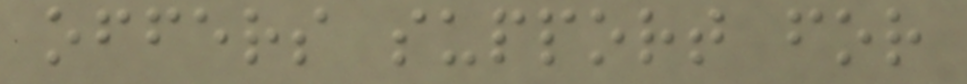offers support for
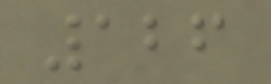126
